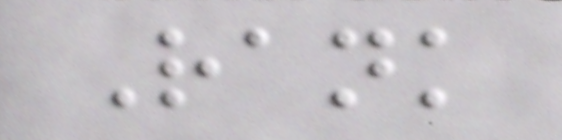Rank
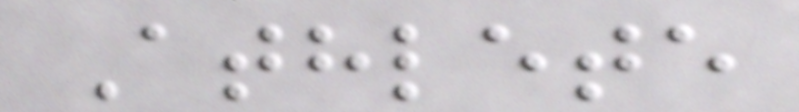Athlete
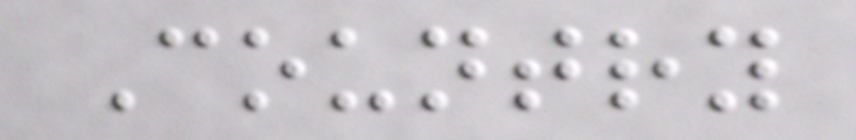Country
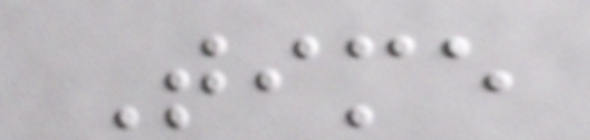Time
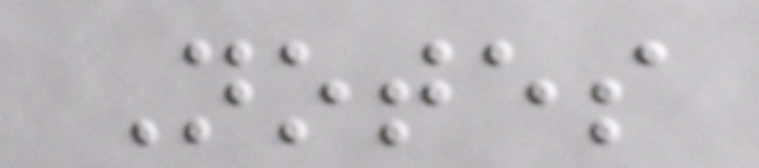Notes
